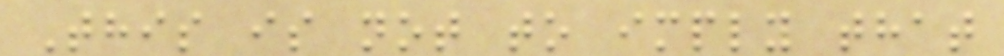This is not to imply that
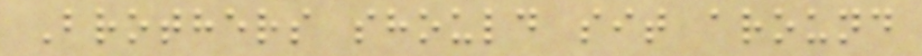Brothers should sit around
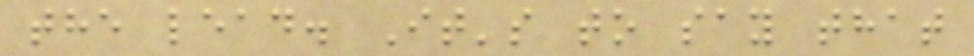the lead. It's to say that
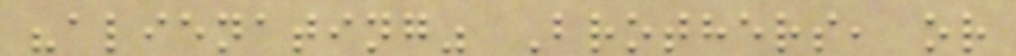"alienating" Brothers, or
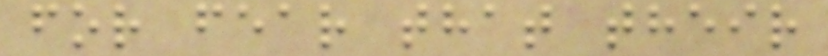for fear that their
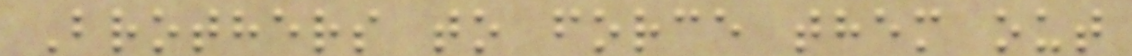Brothers to force them out
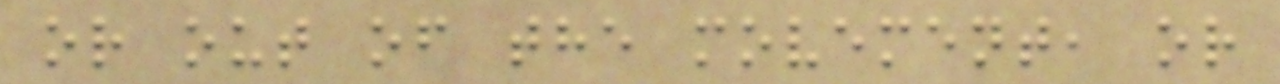or out of the movement, or
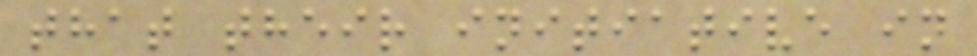that their initiative in
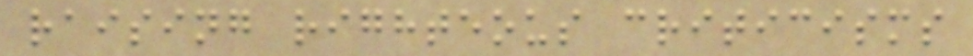raising righteous criticisms
